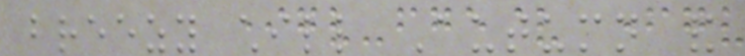breezy chill Autumn and
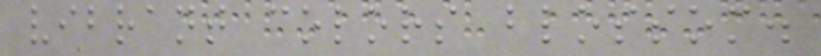vibrant colors blossom.
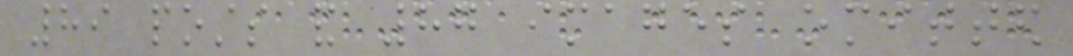89 posts and 87 images omitted
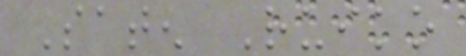Saten Ruiko
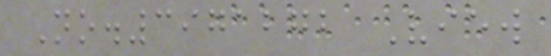No.3971272 View
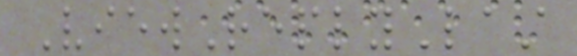ViewReplyLast
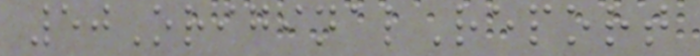50OriginalReport
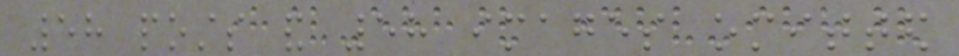58 posts and 58 images omitted
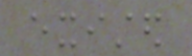existed
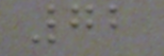72
